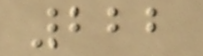222
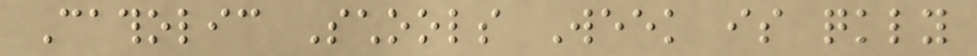Catholic Schools Week is quickly
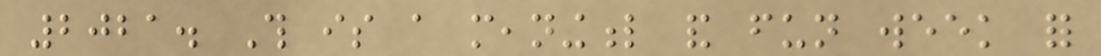2021. This is a meaningful and fun week for
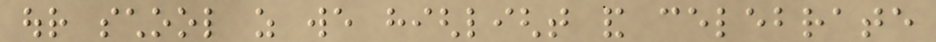our school as we highlight and celebrate
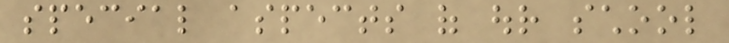special aspects of our school
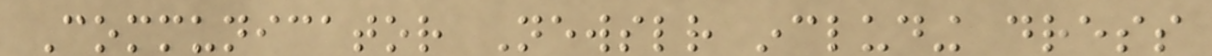Communicator Newsletter including dress
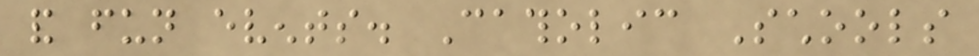and fun events. Catholic Schools
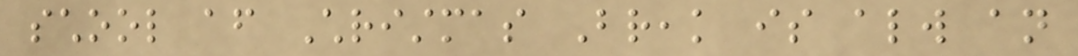school after Christmas Break is always an
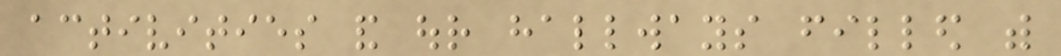activities and our hallways filled with
